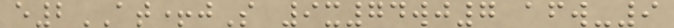e2AT+jS 9x74wj7 afw-9
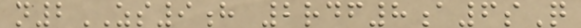n2ZS9h 2rdf8a6sQ
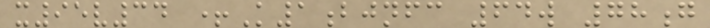x95v34 +K1bjnfc 64w 78g
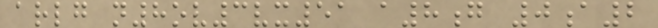arlg n8ov3vx51 a8g 0a2
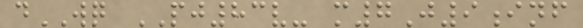dWQ PJ83v- m7J9inf
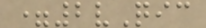=2vQic
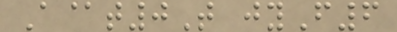A@t0T jyF6
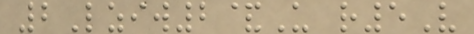2Lziw2&U r5V
